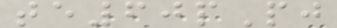te60pPj
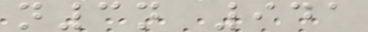n3n 941
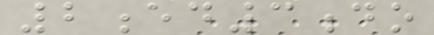2ed3do
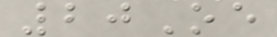20Oe
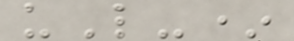uL-*
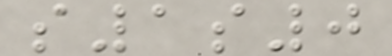s1s0
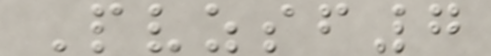Pvzsf7
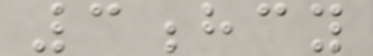3hcy
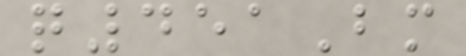q451Bm
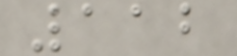112
